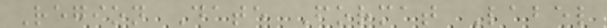Region Date Format Label
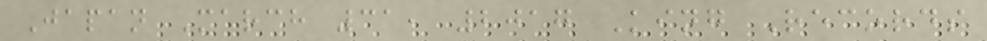Japan March 31, 2017 King Records
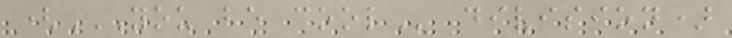(YOU BE COOL division)
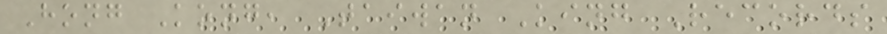Hong Kong, Taiwan King Records
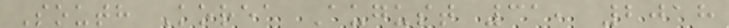South Korea August 31, 2018
